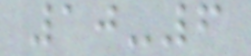10-6
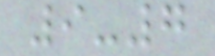9-7
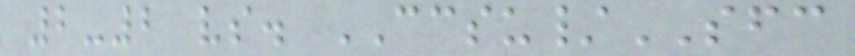2-2 vs. CCSU/SFC
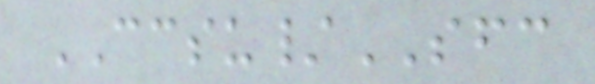CCSU/SFC
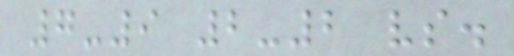7-9 2-2 vs.
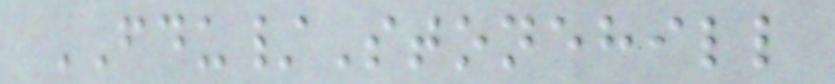FDU/Stonehill
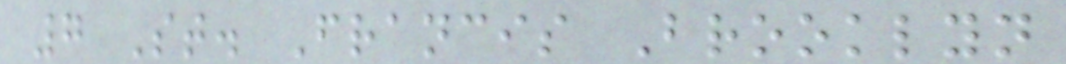7 St. Francis Brooklyn
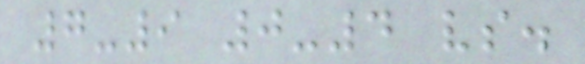7-9 0-4 vs.
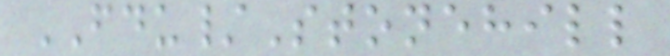FDU/Stonehill
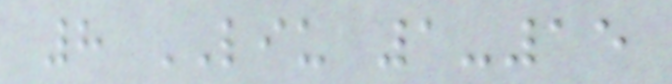8 LIU 1-15
